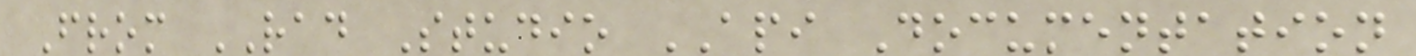From RAD Studio API Documentation
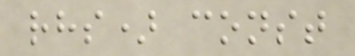rhs) const
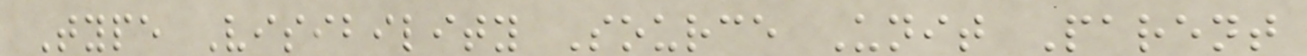Type Visibility Source Unit Parent
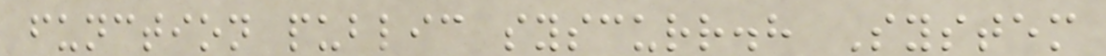function public syscurr.h System
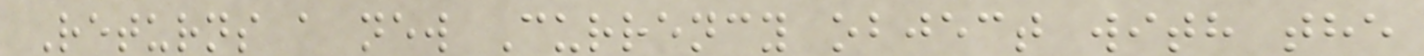Returns a new Currency object with the
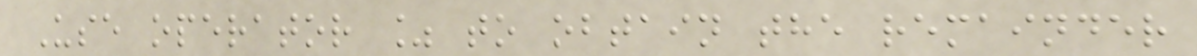Use operator % to obtain the remainder
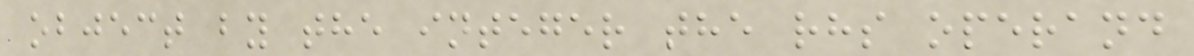object by the integer the rhs operand
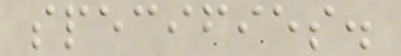specifies.
